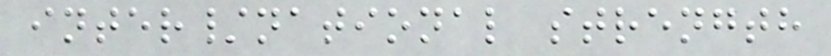inter/national strength
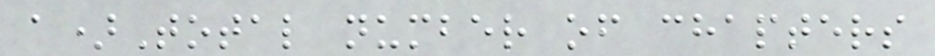a)Total number of chapters
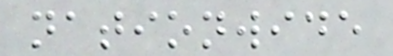nationwide
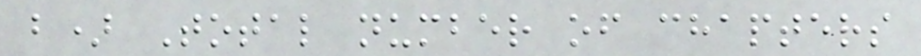b) Total number of chapters
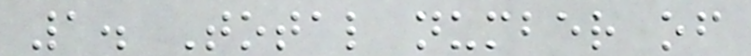1. Total number of
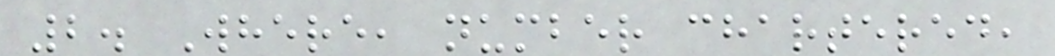2. Where, number chartered,
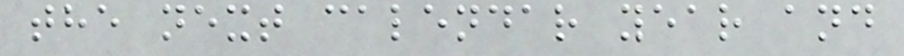the next calendar year and
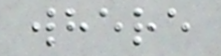where
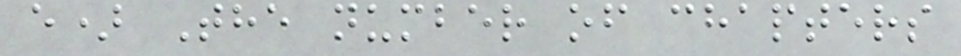e) The number of chapters
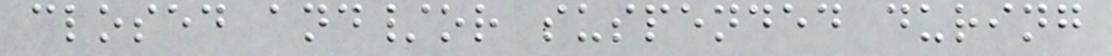closed and/or suspended during
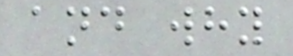and why
